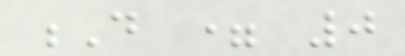D = 0
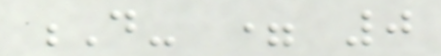D- = 0
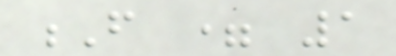F = 1
